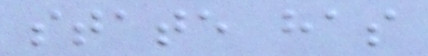state has
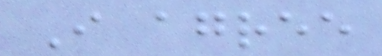I agree
